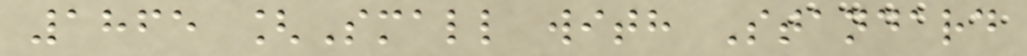1865 [Small with Standard
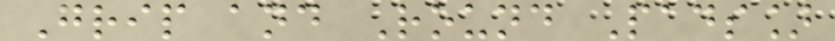Grip and Round Pads]
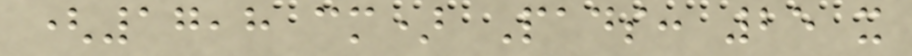(17,8 cm) Pads: 25 x
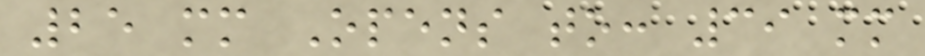25 mm Opens to: 39 mm
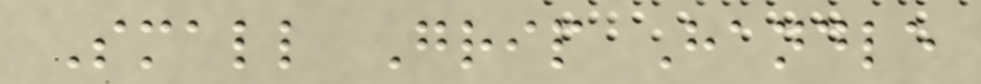Small Grip Handle
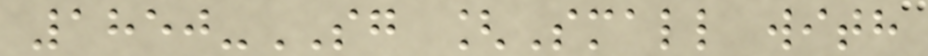1850-SG [Small with
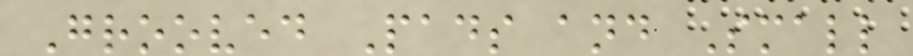Grooved Pads and Small
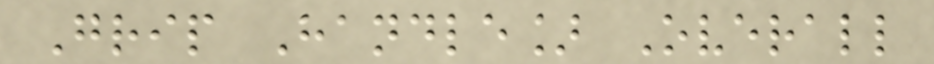Grip Handle] Overall
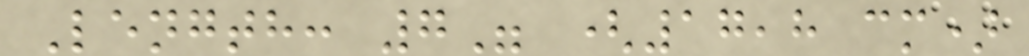Length: 7" (17,8 cm)
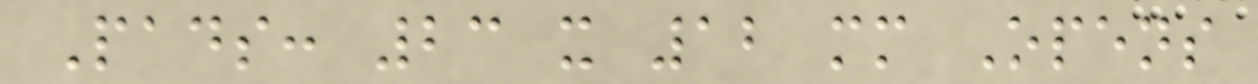Pads: 23 x 12 mm Opens
